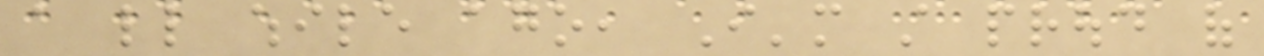a little while ago, I'm still proud of
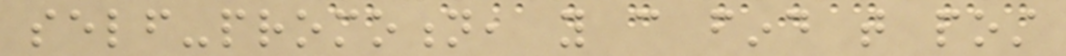self-promotion, you can find that post
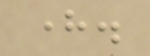here.
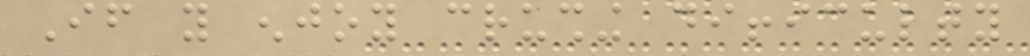If you enjoy crushing difficulty
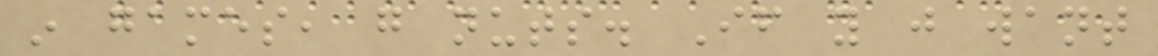in games, go nuts. If you just want
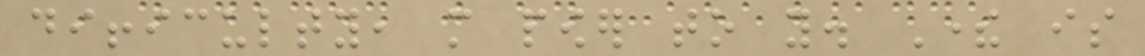difficulty, more power to you. There is
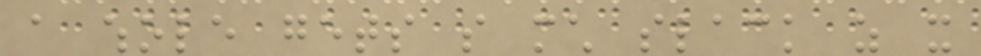a whole gets so much slack as it
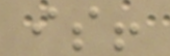is!
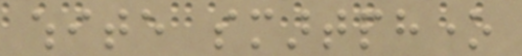white smartphone
